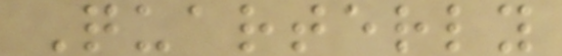Quarterly
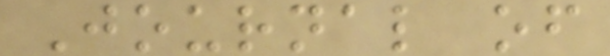Journal of
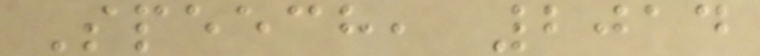Speech, 2014
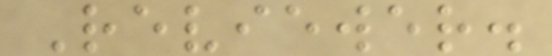Reviewer.
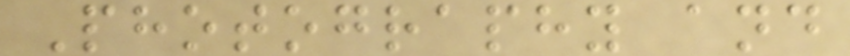Photography and
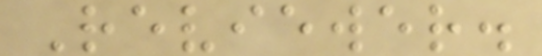Reviewer.
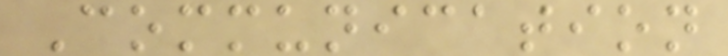Communication
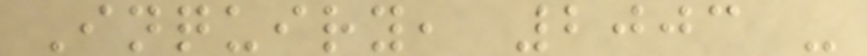Inquiry, 2003 -
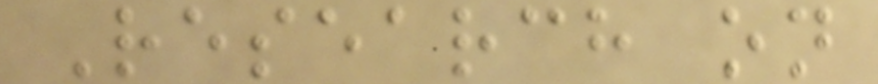Research on
